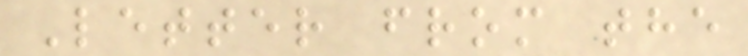Letter from the
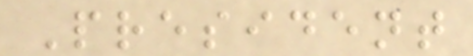President
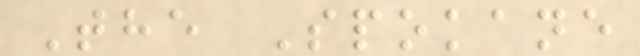The Spokane
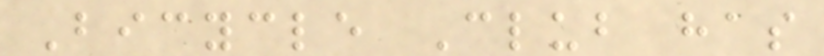Bicycle Club has
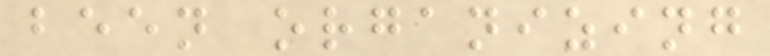been organizing
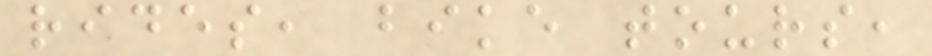rides, bike tours,
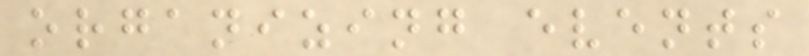organizing events
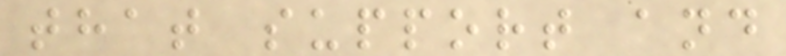that support and
